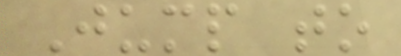Jump to
